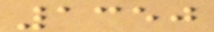1350
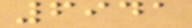6941
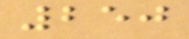250
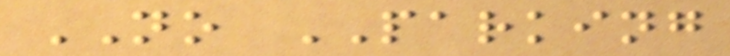NO PARKING
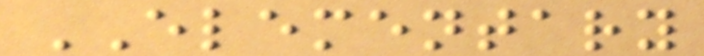ELEMENTARY
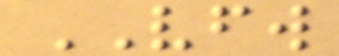VFW
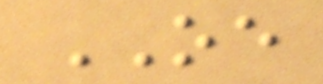OE
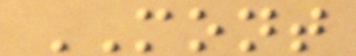MONT
